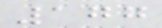177
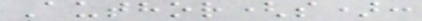Author(s):
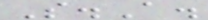S.A.
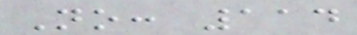No: 114
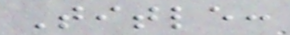Title:
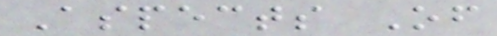Aspects Of
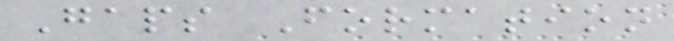Gaps Formation
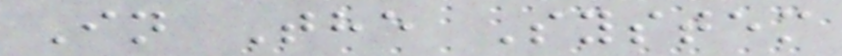In The System
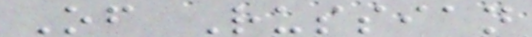Of Russian
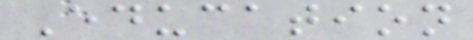Education
